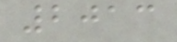2013
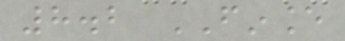8.2 FINANCE
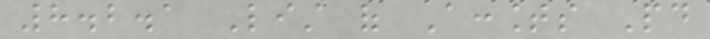8.2.1 List of Accounts Paid
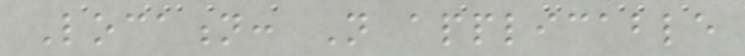Location: Not applicable
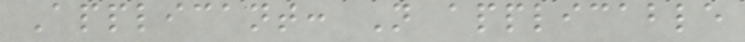Applicant: Not applicable
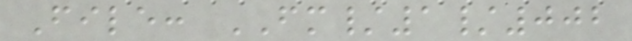File: FM/1/002
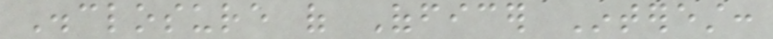Disclosure of Officer Interest:
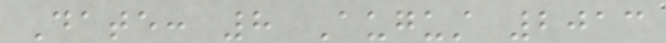Date: 8 August 2013
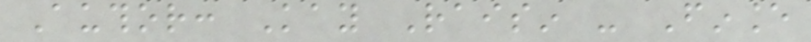Author: Kay Raisin - Finance
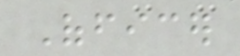Officer
